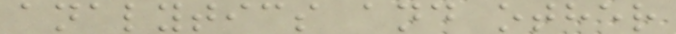analytics and other
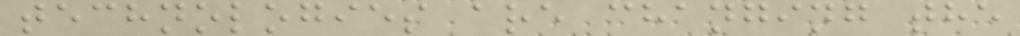technologies are changing the
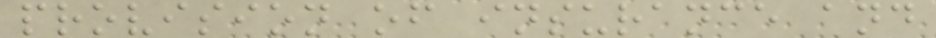provision of insurance and
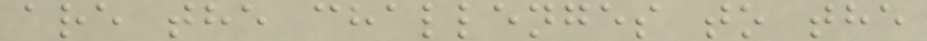are the challenges to the
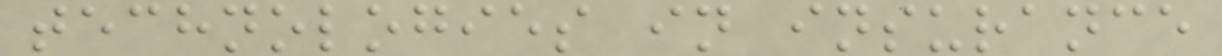technologies in insurance
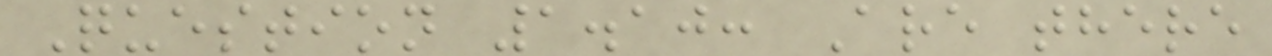Question 1.10: Are there
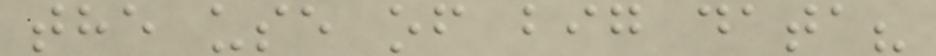the use of big data?
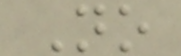No
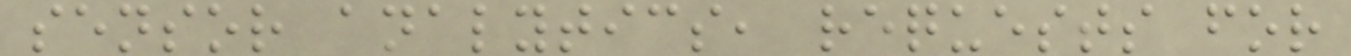sensor analytics, requests for
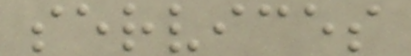services
